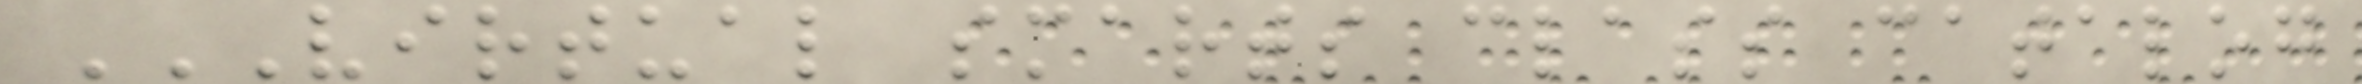VIRTUAL SMARTS CLASS CATALOG
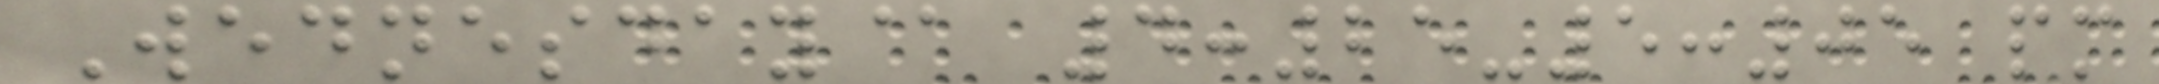Wednesday@ 4:25-5:05 pm
